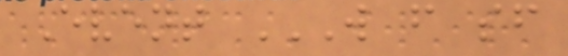Event W F SF
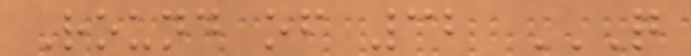Round of 32 Q
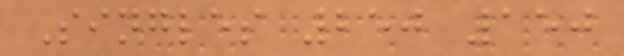Singles 250 150
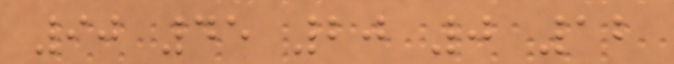90 45 20 0 12
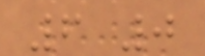6 0
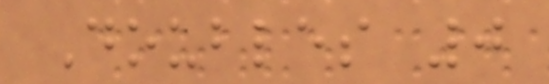Doubles 0
